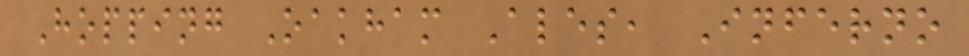Hopping Oakham Ales, Inferno
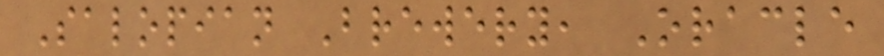Salopian Brewery, Oracle
